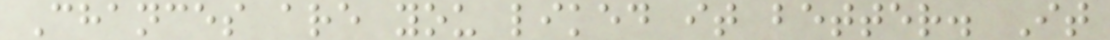Chances are you liked it better. It
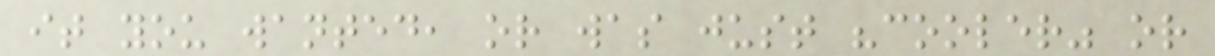it you wanted, or was just "cooler" or
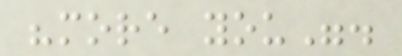"more you".
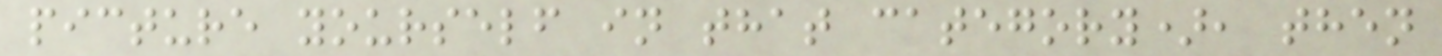picture yourself in that category), then
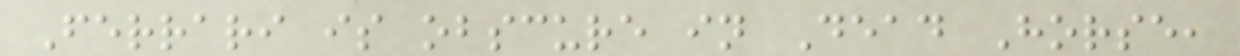Ferrari is obscure in Dead Horse,
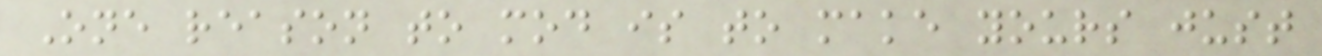One reason to mod is to make yours just
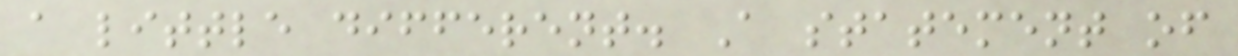a little different. A statement of
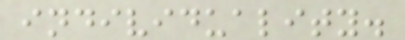individuality.
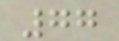77
